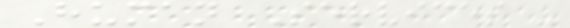Human Services -
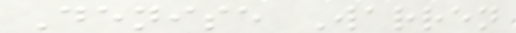Denise Warren
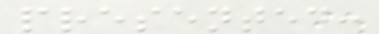presented:
